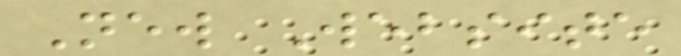New Website
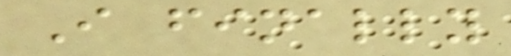I finally
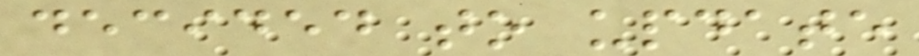decided to update
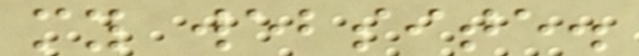my website.
